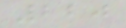220
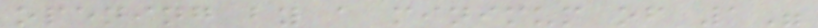opening by a minimum of 1"
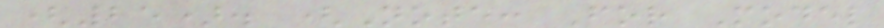(25). (Note: For Model
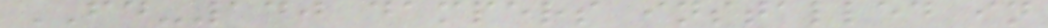FD-140 dampers installed in
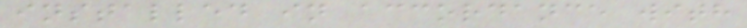installed in accordance with
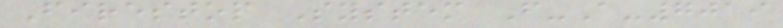Firestop System F-A-7019
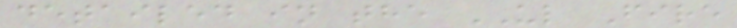detailed in the UL Fire
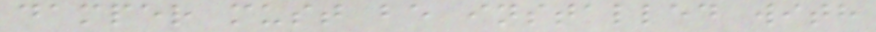damper must be installed with
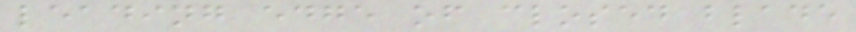leading edge of closed blade
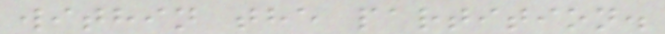within the partition.
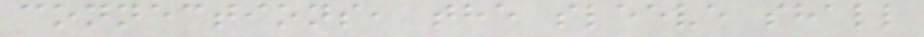connections, the sleeve shall
